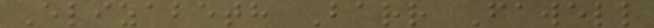Elizabeth Barr Fawell
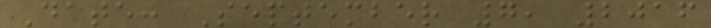Date: September 7, 2016
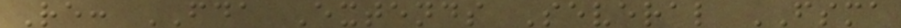Re: FDA Extends Several FSMA
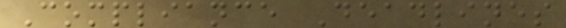Compliance Deadlines
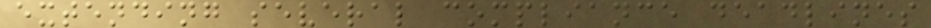extending several compliance deadlines
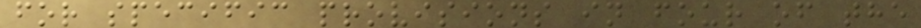for specific provisions in four of the
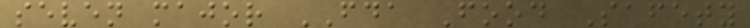seven major FDA Food Safety
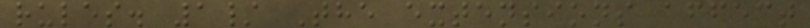rules. 1/ The extensions affect
